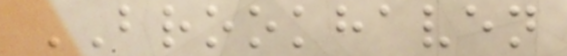BROOKHAVEN
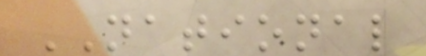NATIONAL
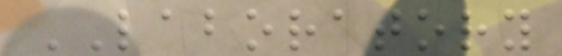LABORATORY
